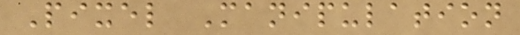Pixel Manipulation
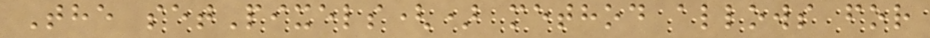The setPixels() method allows for
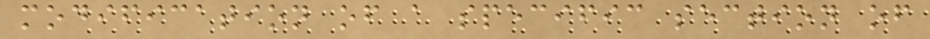modification of a specific section of
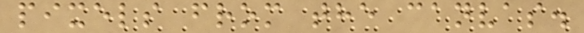pixels from the canvas.
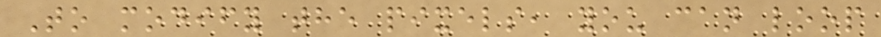To modify the pixels, you can loop
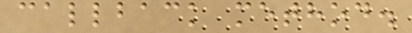callback method.
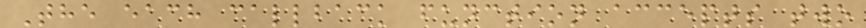The each callback function accepts two
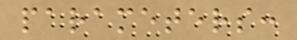parameters:
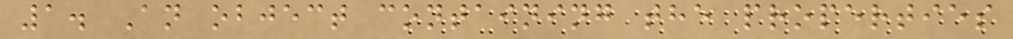1. An object containing the properties
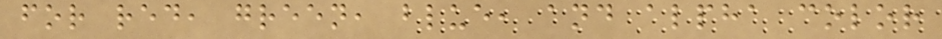for red, green, blue, and alpha color
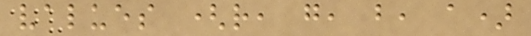values (r, g, b, a)
